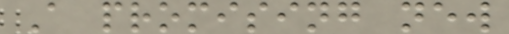A promising new
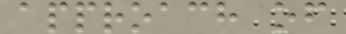approach of
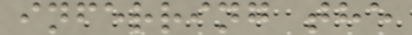inferring the
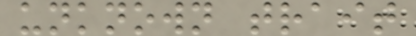unknown trait
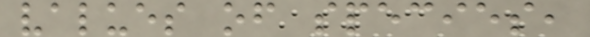values of species,
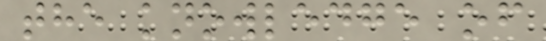the knowledge of
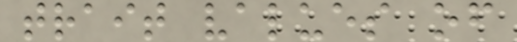trait values of
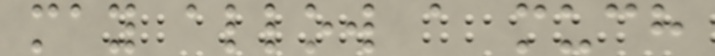may allow a much
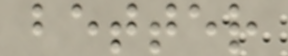better
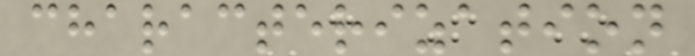characterization
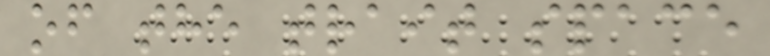of the trait space
